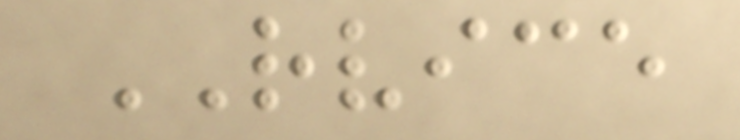RVICE
